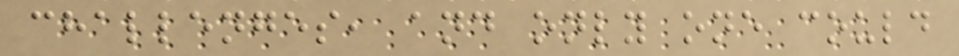challenges, and only one could
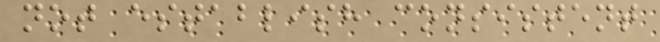not establish consistent
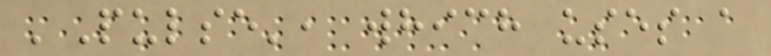'Pulse', which uses a
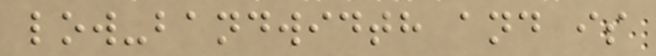low-bandwidth and is
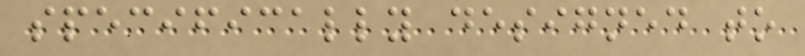specifically designed to
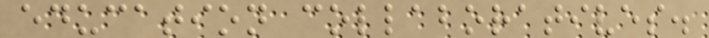education collaboratives.
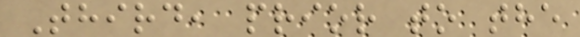Third, prior to the
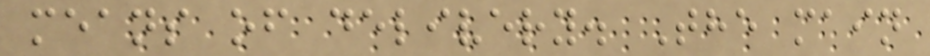means of delivery. The main
